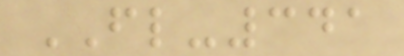FL-341
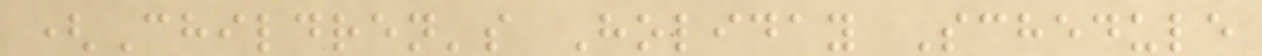(Children's Holiday Schedule
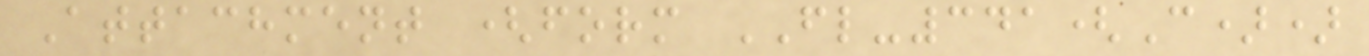Attachment (form FL-341(C))
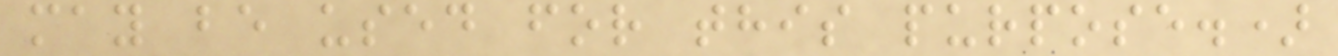may be used for this purpose.)
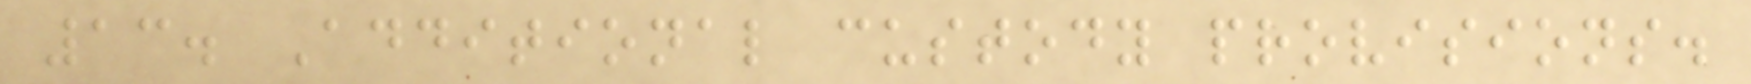13. Additional custody provisions.
